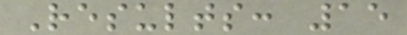Results: 15
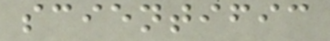scientific
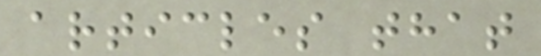articles that
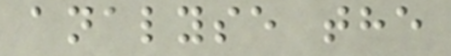analyse the
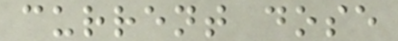current dose
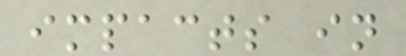impacts in
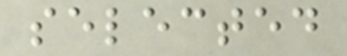selected
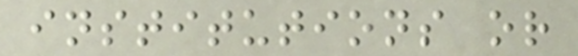institutions or
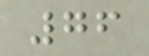76
